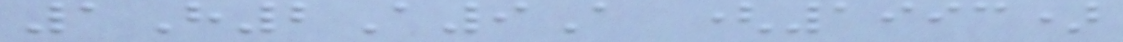1H2A9A (1993)
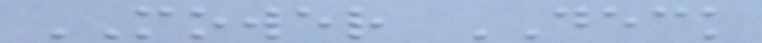MOWER DECK
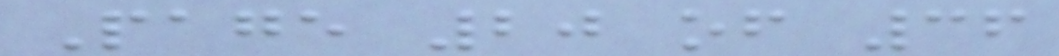Page 20 of 36
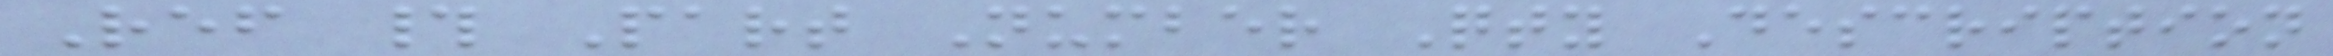Ref # Part Number Qty Description
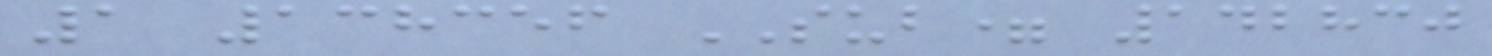1 138356 SUB= 142830
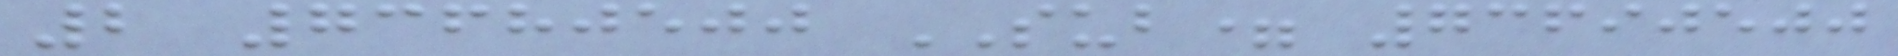2 73680500 SUB= 73690500
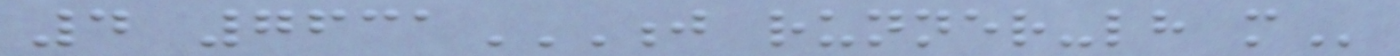4 7631J RUNNER-LH M
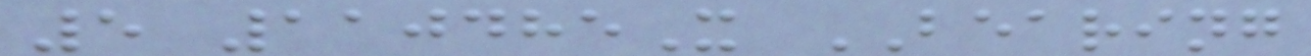5 110485X BEARING
